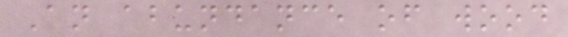An abundance of wood
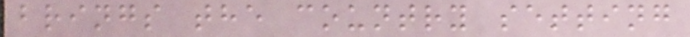brings the country setting
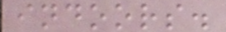indoors.
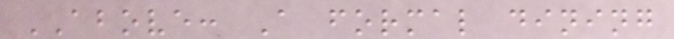ABOVE: A formal dining
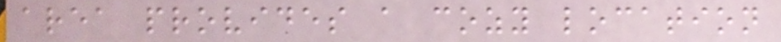area provides a cozy location
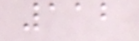112
